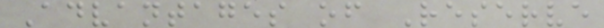Advantages of Reserve
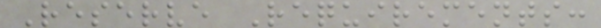Reserve Requirements:
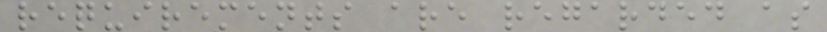requirements are regarded as
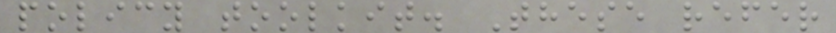policy toolkit. These refer
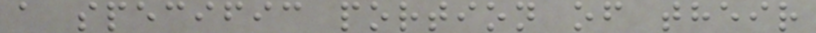a specific portion of their
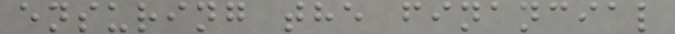ensuring the financial
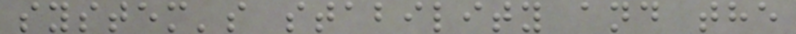system's stability and the
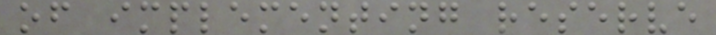of implementing reserve
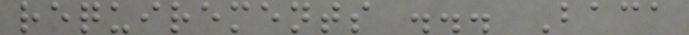requirements ... Baca
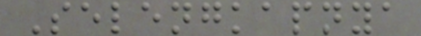Selengkapnya
